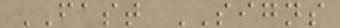FAST SIGNS
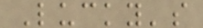Lucky's
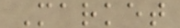Market
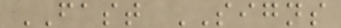FAST SIGNS
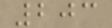203
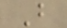B
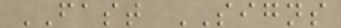FAST SIGNS
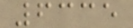6335
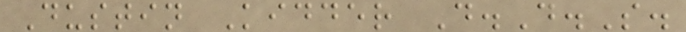Dustin Kidder D.D.S.
